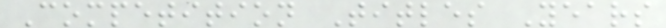Competition Titles Years
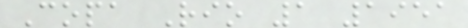Copa Rio 1 1951
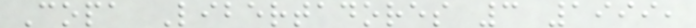Copa Libertadores 3 1999,
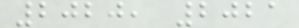2020, 2021
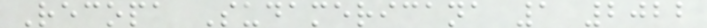Recopa Sudamericana 1 2022
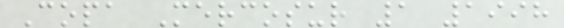Copa Mercosur 1 1998
